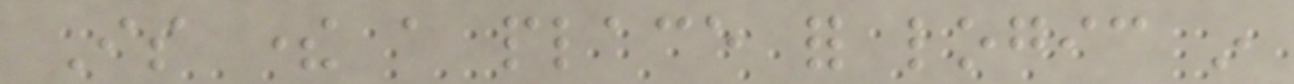Is there a place for logic in
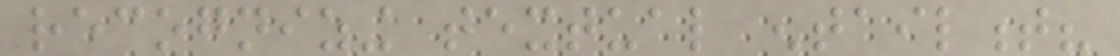recognizing textual entailment?
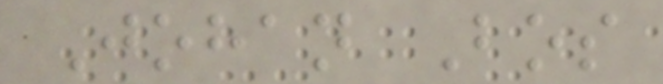Johan Bos
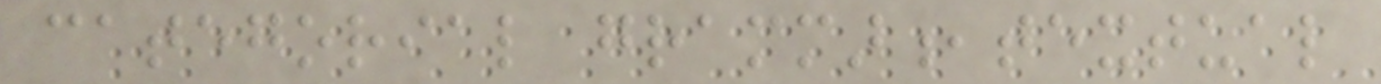categorial grammar,textual
